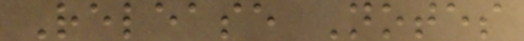Release Notes
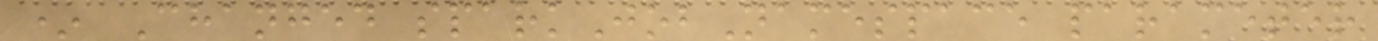* Changed sparkJobNamespace parameter
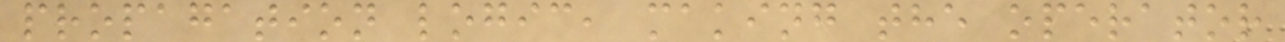propagation logic, making the operator
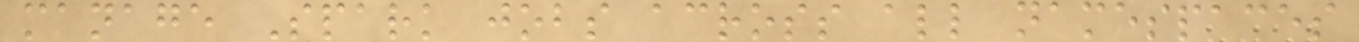manage Spark jobs across all namespaces
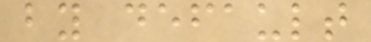by default
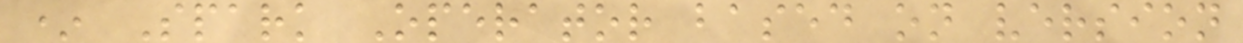* Spark Operator based on version
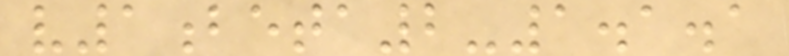v1beta2-1.1.1
